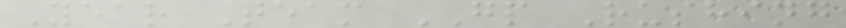Year Team GP Rushing
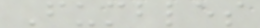Fumbles
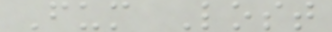Fum Lost
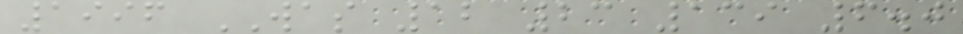1996 WAS 12 23 139 6.0
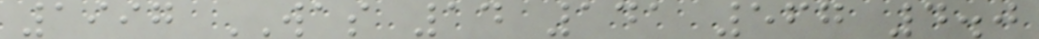1997 WAS 14 141 567 4.0
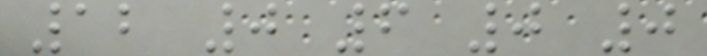12 0 6 0 0
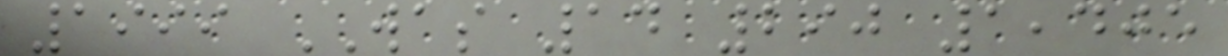1999 WAS 14 290 1,405
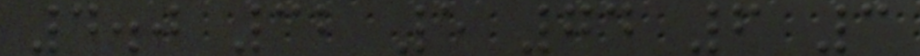4.0 32 5 74 6 3
